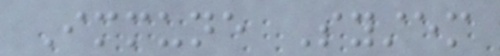Immune System
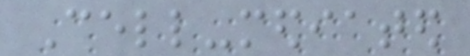Cell-mediated
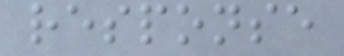response
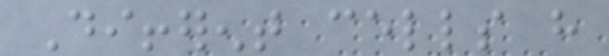Different cells have
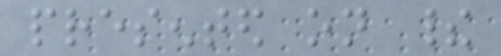presented on their
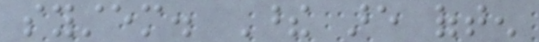system. These are often
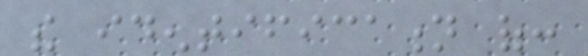the identification of:
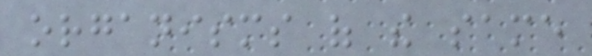organisms of the same
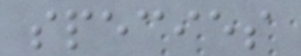species
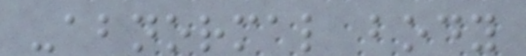-abnormal body
